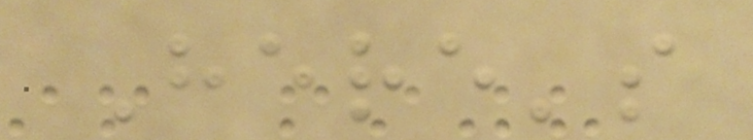Here's
